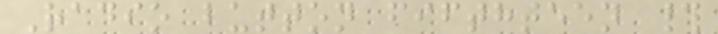Radio button fifthteen #
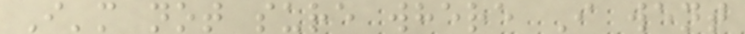I'm not sure where I went
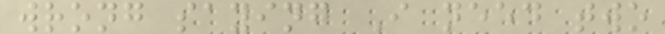wrong saying I need two
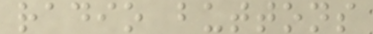radio buttons
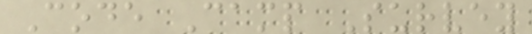Code Camp Survey
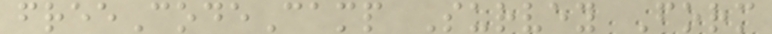freeCodeCamp Survey Form
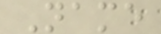Name
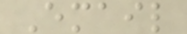Email
